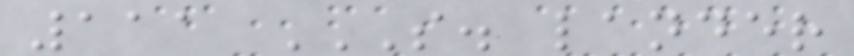111 S. LANDER
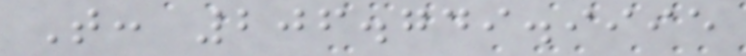T: 206.749.9995
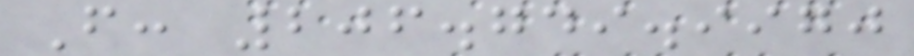F: 206.749.9970
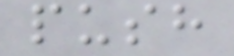push
